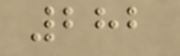282
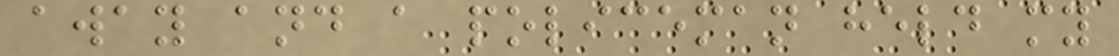away and a policeman held my
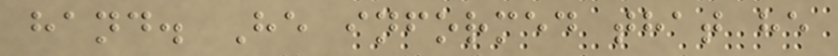hand. He informed that he
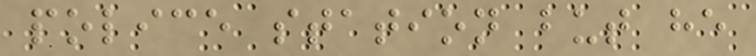police station but he
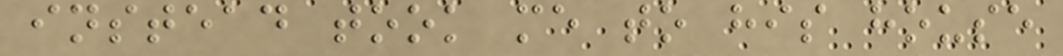instead took me to his house
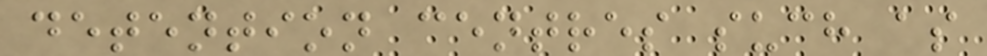detention centres such as
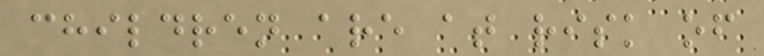children are at risk of
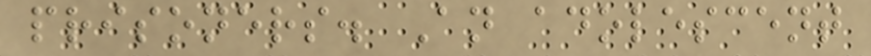prisoners. An adolescent
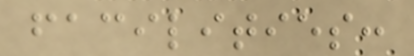facilities:
